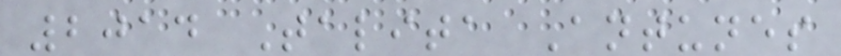2014 Talita Antunes
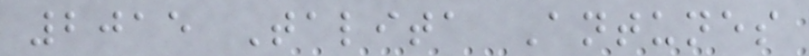2015 Talita Antunes
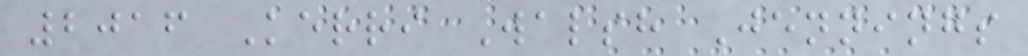2016 Kerri Walsh Jennings
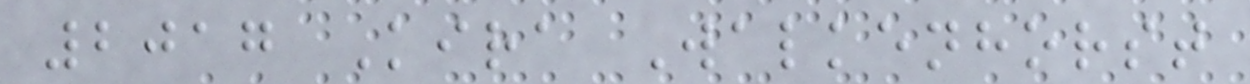2017 Kira Walkenhorst
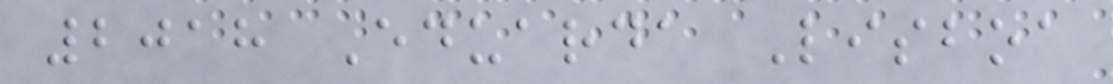2018 Eduarda Lisboa
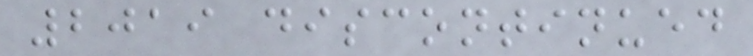2019 discontinued
